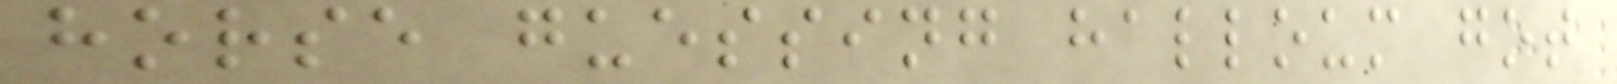horse guessing halloum got
